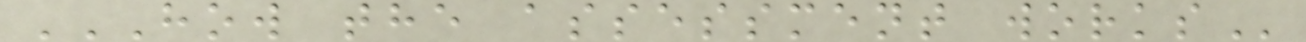HOW THE ASSESSMENT WORKS
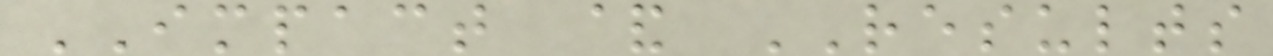IMPACT & RESULTS
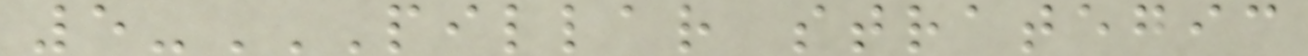5-PILLAR STRATEGIC
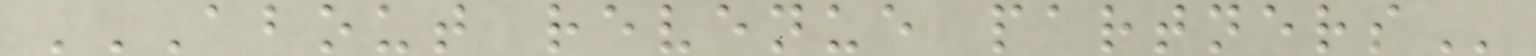ABOUT REVENUE PARTNERS
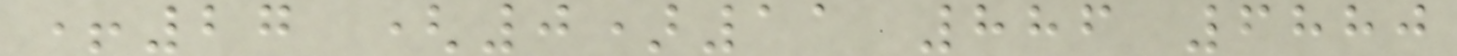+27 (0)11 886 6880
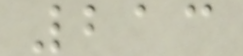213
